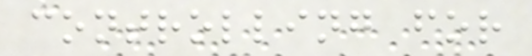controlling for
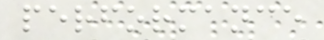performance
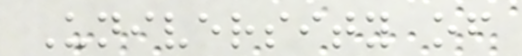University of
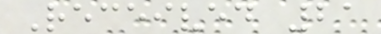Received 21
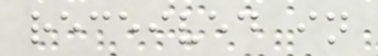received in
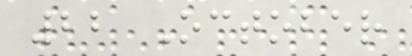22 October
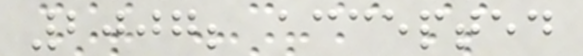2007; accepted
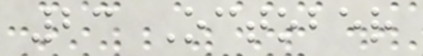23 October
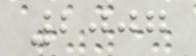2007
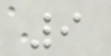9
